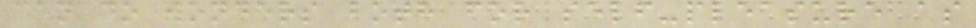can do wonders both for self-pleasure as
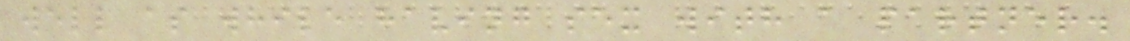well as while having sex with a partner.
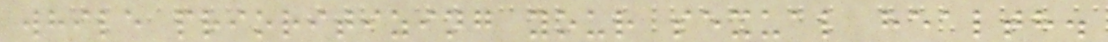while prioritizing your sexual health.
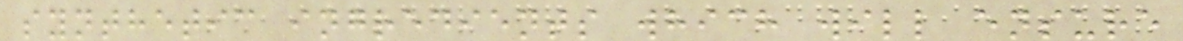synthetic ingredients which will ensure
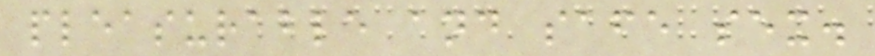pleasurable and safe sex.
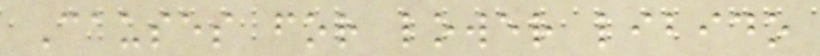Causes for lower libido
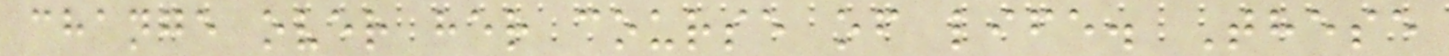change over her course of life. These
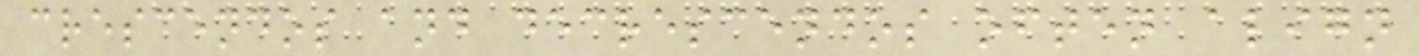crescendos and decrescendos often align
